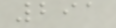291
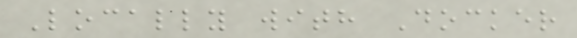Locally with Docker
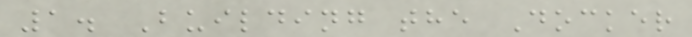1. Building the Docker
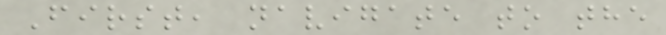First, navigate to the
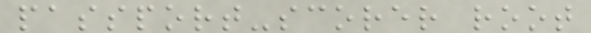passport-scorer root
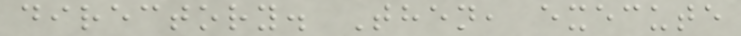directory. Then, execute
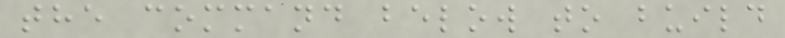the command below to build
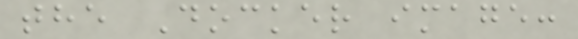the Docker image:
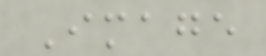Image
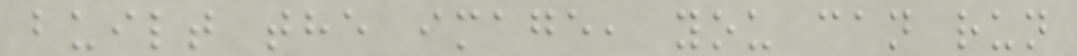built the image, you can run
